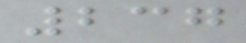237
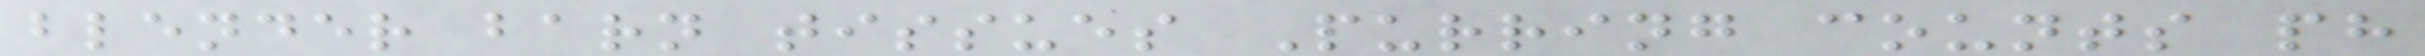blender barn tissues Purring counts ph
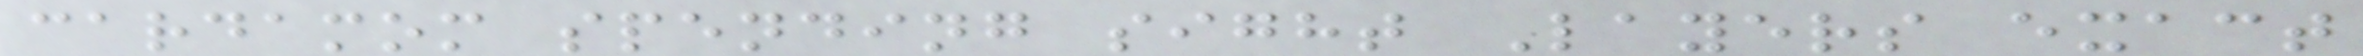cardamom spending sight Layers exact
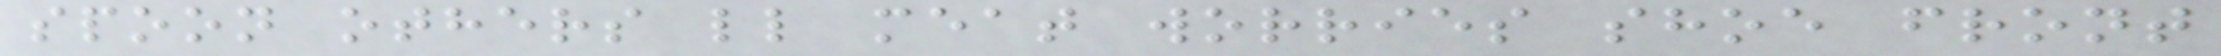spoon others ll meat worries shoe front
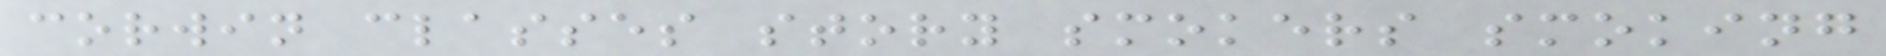corwin classes story smokers smoking
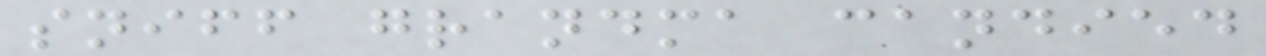sniff grandma candied
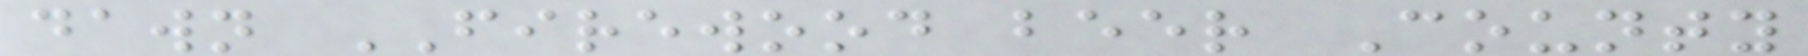dawn FIREWOOD beer County
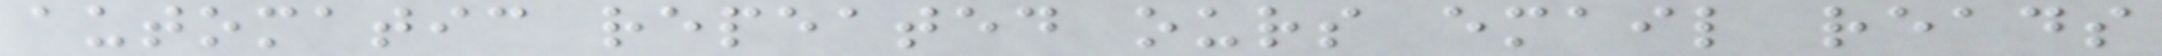automatic repeated ours email reads
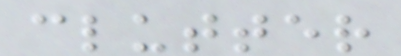clutter
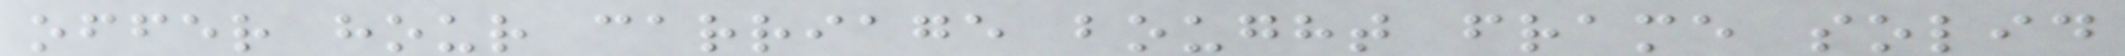offer hour carriage bought frame solid
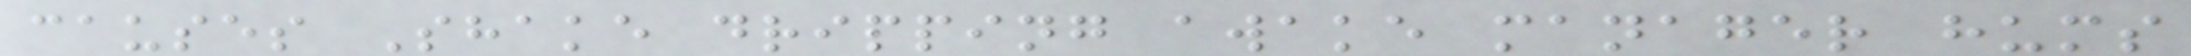causes Shake dripping awake manager hums
